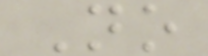No
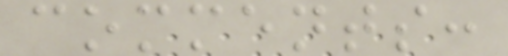comments:
